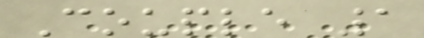Couple 1
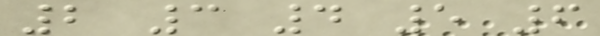2 3 4 5 6
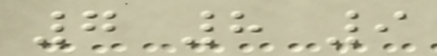7 8 9
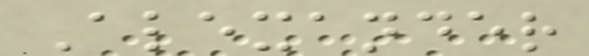Alexander
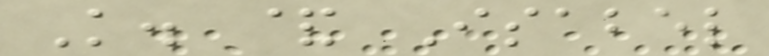K. & Isabel
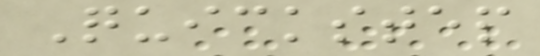Quickstep
